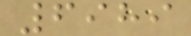6989
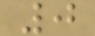0
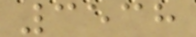3538
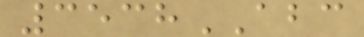3538ABC
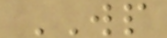WP
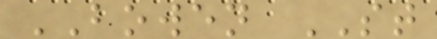BOWEN ST
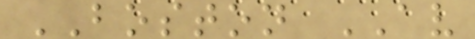BOSTON AV
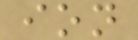ion
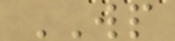WP
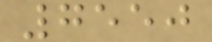7550
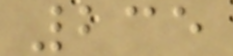235
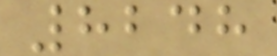8248
